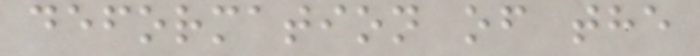deformation of the
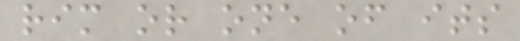rim or one of its
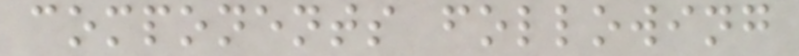components following
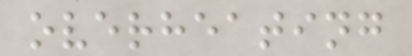overheating
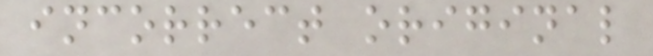incorrect original
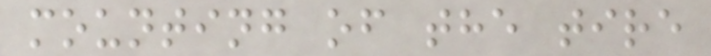mounting of the tire
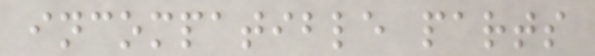incompatible parts
